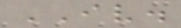IV.
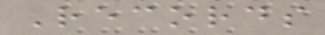Records
